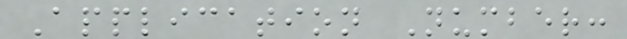Application Number:
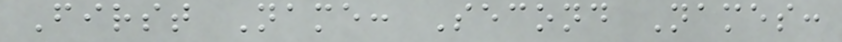First Name: Second Names:
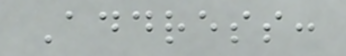Address:
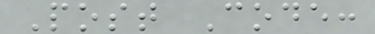Post Code:
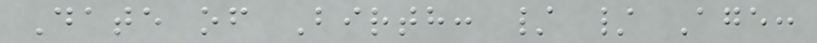Date of Birth: / / Age:
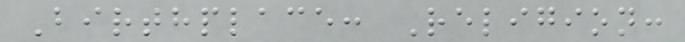Birthplace: Religion:
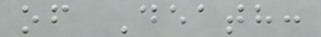of Death:
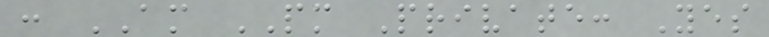: AM PM Private: Yes
